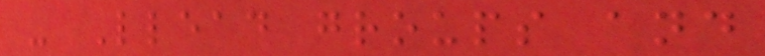- Llead groups and
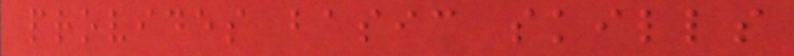provides basic skills
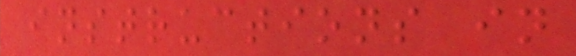instructions in
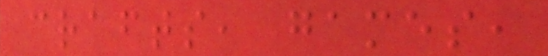crafts, games,
